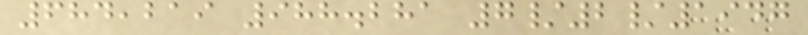684,219 988.281 7/2/1947
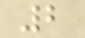2
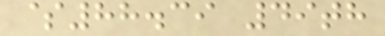$88.39 49th
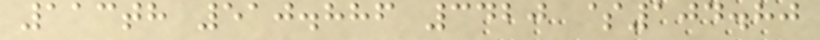113th 510.886 3420 $104.80
